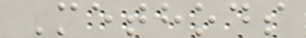Methods
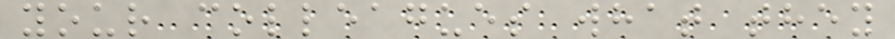your colleagues what they
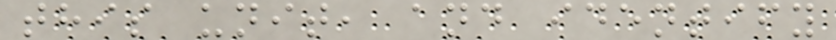this unit, and identify
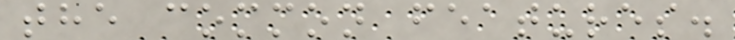the common features.
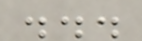...
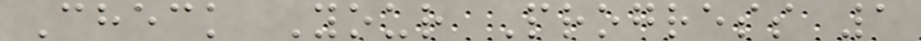Check Your Progress 1
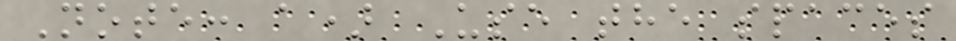Note: a) Use the spaces
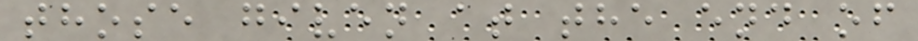those given at the end of
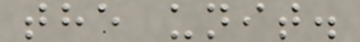the unit.
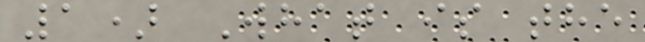1) What is the
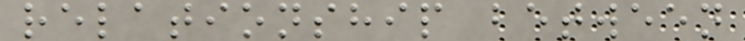relationship between
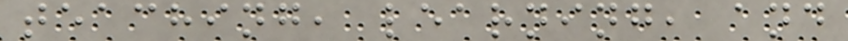teaching, learning, and
